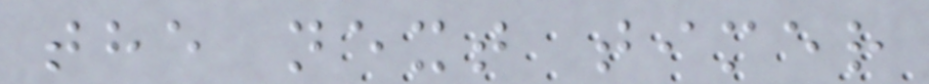the next timer
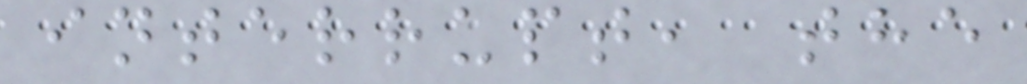interrupt, the
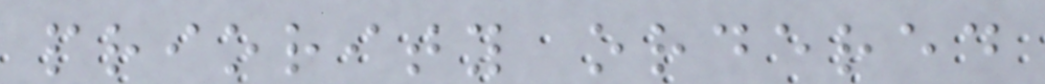priority ordered
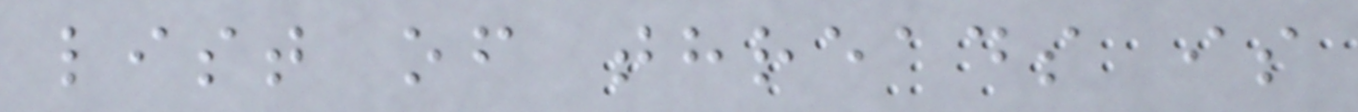list of threads is
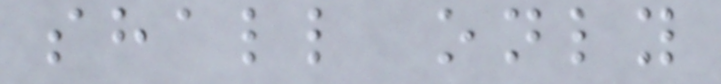shall only
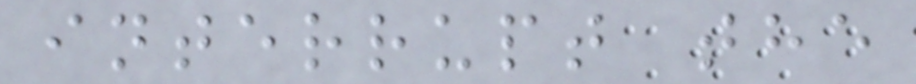interrupt the
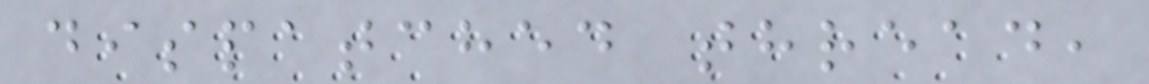dispatched thread,
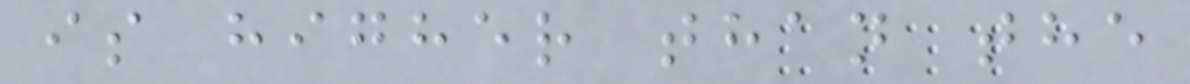is higher than the
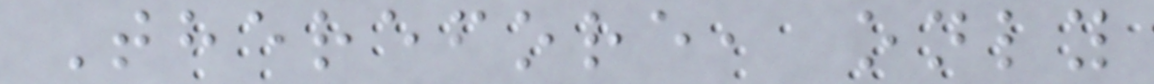Therefore, only
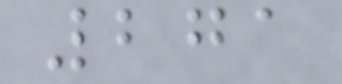271
